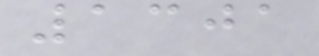1301
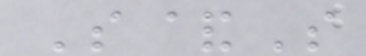S&S
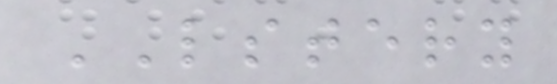LSTERY
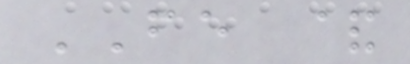FE &
